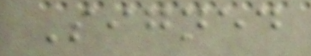Signed
